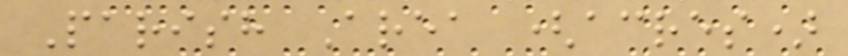Parish Area (acres)
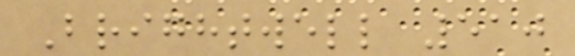Brightwell 510
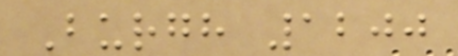Burgh 1200
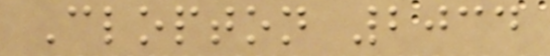Clopton 2034
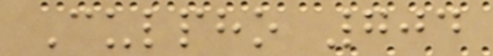Culpho 704
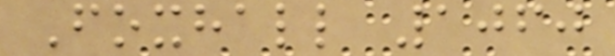Foxhall 1060
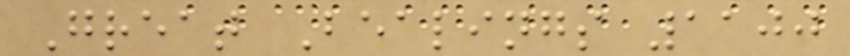Great Bealings 1100
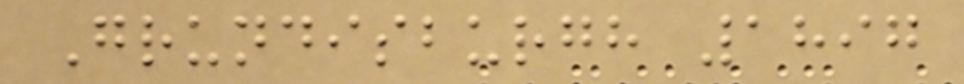Grundisburgh 1897
